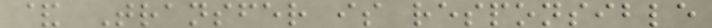& Transfer is responsible
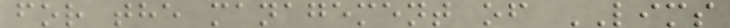for the management of LIMS
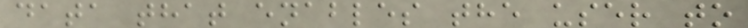data that enables the user to
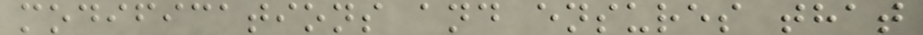modifications and ensures that
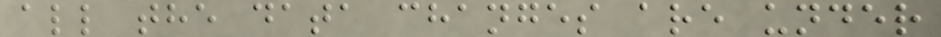all the data changes are under
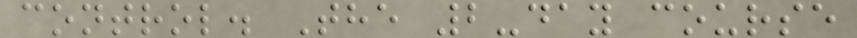control. The 2-day course
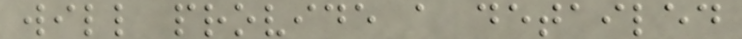will provide a detailed
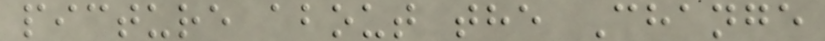picture about the Change
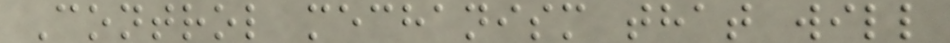Control mechanism that will
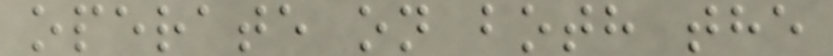operate on both the
